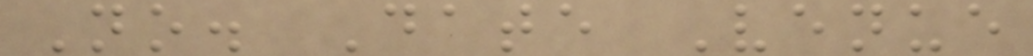No. Date Venue
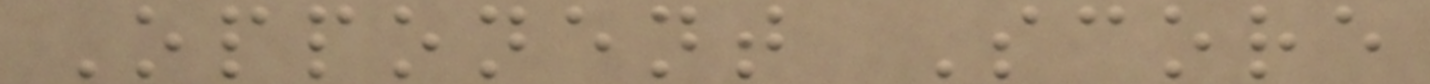Opponent Score
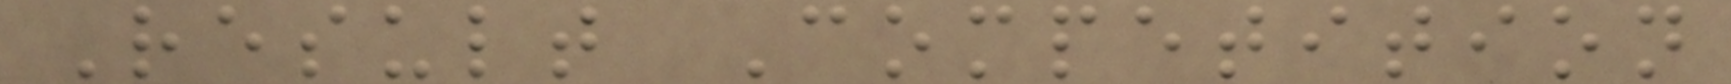Result Competition
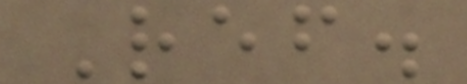Ref.
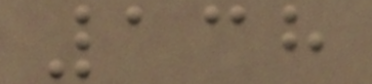138
